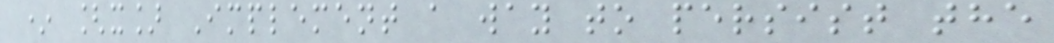* [x] Implement a way to persist the
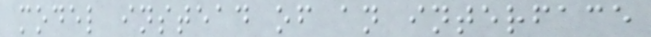model instead of an interface
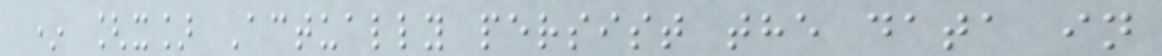* [x] Actually persist the data in
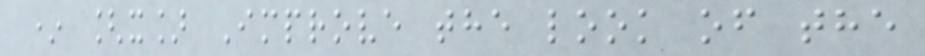* [x] Improve the look of the
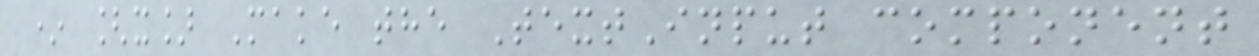* [x] Make the TextInput component
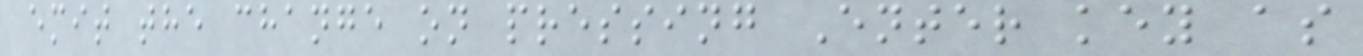emit the change on pressing Enter key as
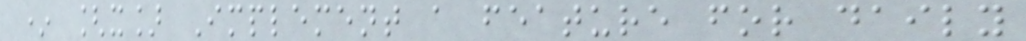* [x] Implement a feature for daily
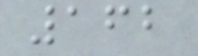162
